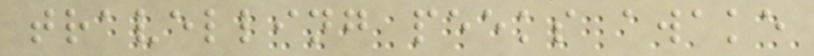travelling peeks awake
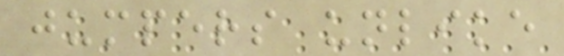jumpers unlike
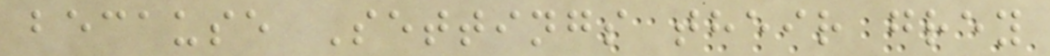because Settings their grey
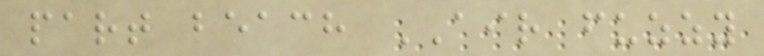part beach AIR fuzzy
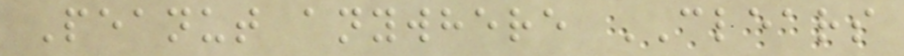Peanut anywhere CLEARS
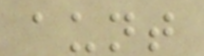aunt
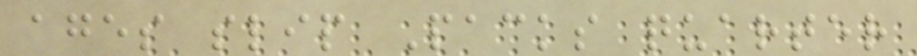ages slip Packs quarter
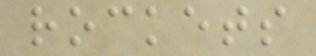rockets
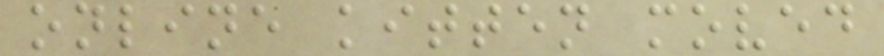online kitten moved
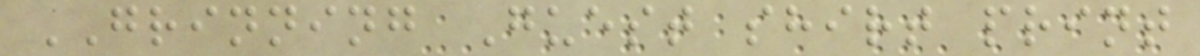GRINNING Guest shirt print
